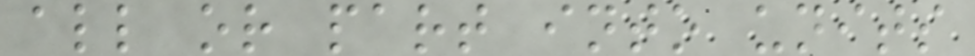all or part into units
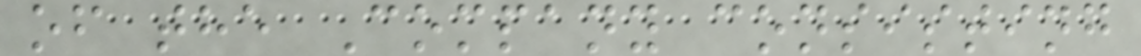of the Company consisting
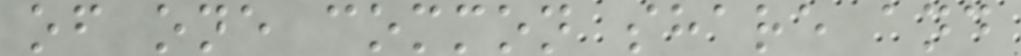of one common share and
